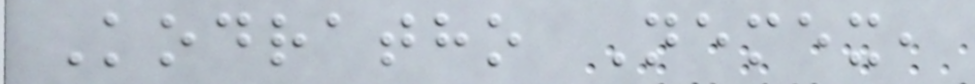Kodratho Nemex,
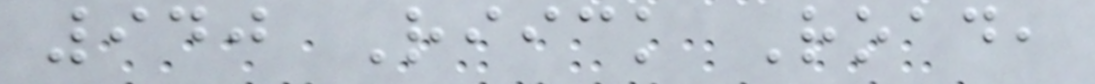940 Riick Road,
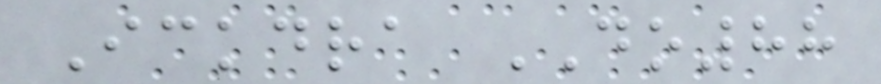Ickdra DO88
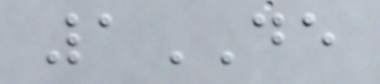1DE
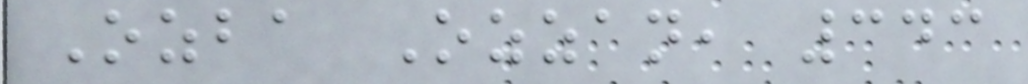Ozba Ozzan, 343
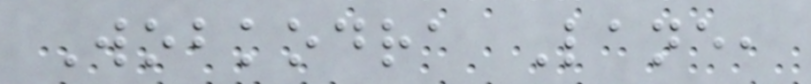Wobkodra Lane,
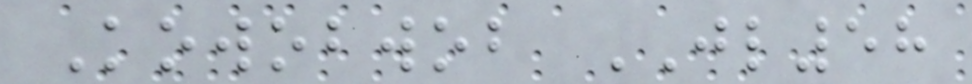Kowobwob JL58
